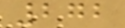272
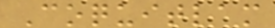Coquitlam
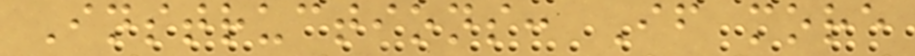Instructions: If more
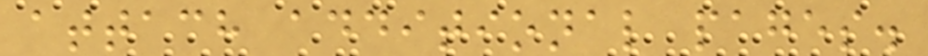attach additional pages.
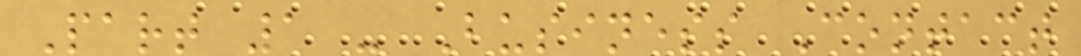Part 1 - Business Contact
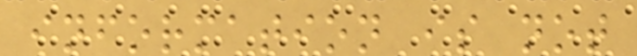information is not
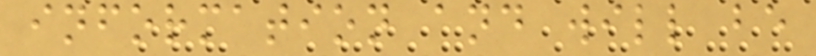information and will be
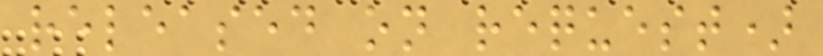released on request)
